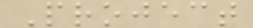Project
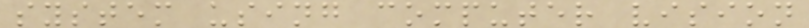system using computer vision
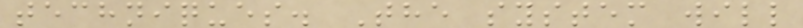techniques. The system will
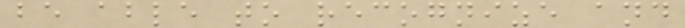be able to recognize and
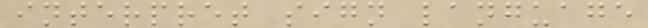interpret sign language
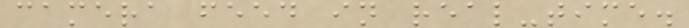camera feed in real-time.
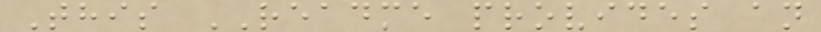This README provides an
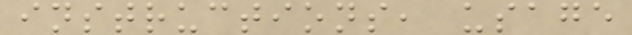instructions, usage
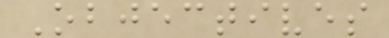Objectives
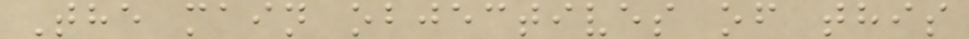The main objectives of this
